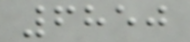6850
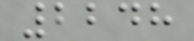2248
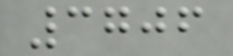3706
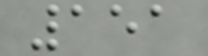151
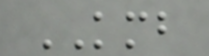KMB
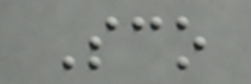Sco
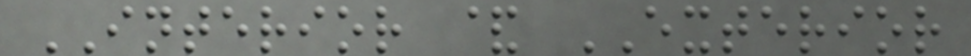INTERIOR & EXTERIOR
